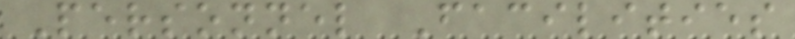Personnel Facilities
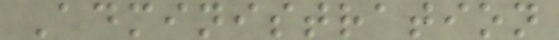Administration
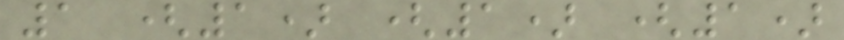1 (1) (1) (1)
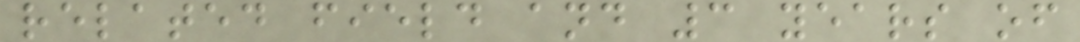related field and 3 years of
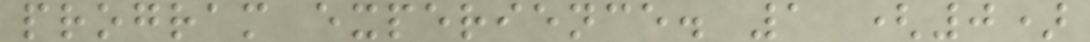program experience. 1 (0)
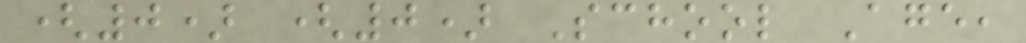(0) (0) School Age,
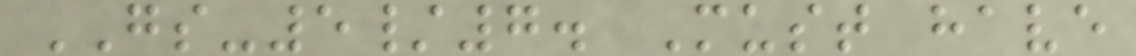GS-5/7. Must have
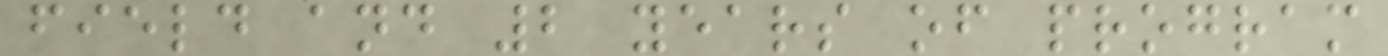field and 2 years of program
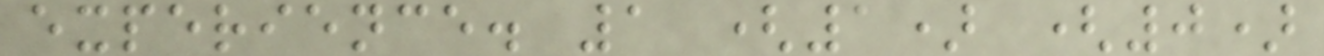experience. 1 (1) (0)
